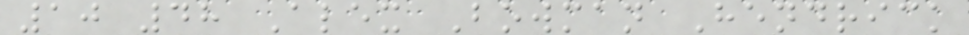10 48 Alex Bowman Hendrick
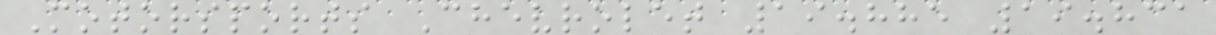Motorsports Chevrolet 19.885 19.831
